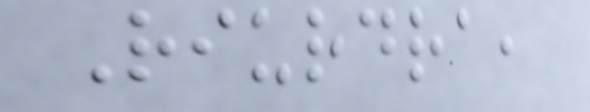Riurdra,
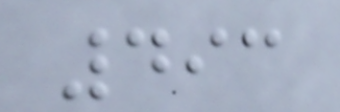493
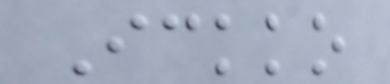Ickko
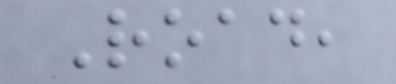Road,
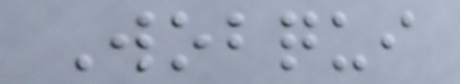Wobqui
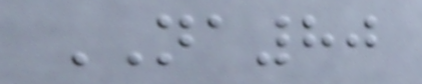NA80
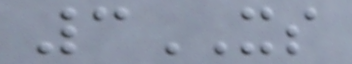3XS
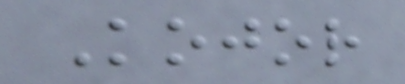Kojor
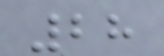28
